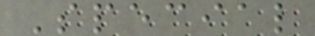Special
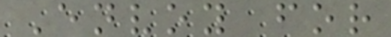Envoy for
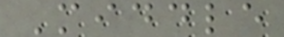Middle
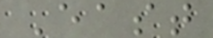East
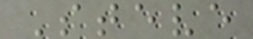Steve
